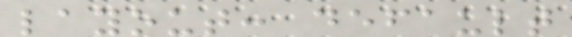layout: default
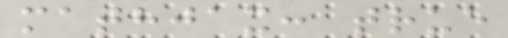mathjax: true
